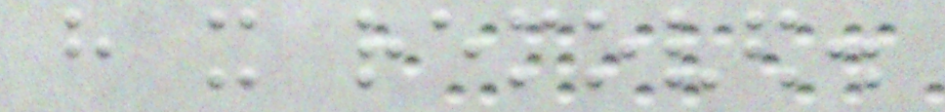have it removed.
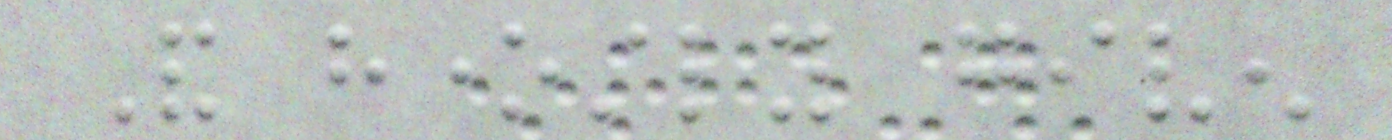And honestly given
